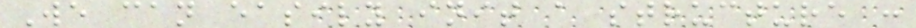We can easily init a structure :
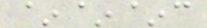~~~c
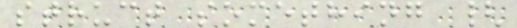struct something {
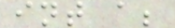int a;
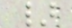}
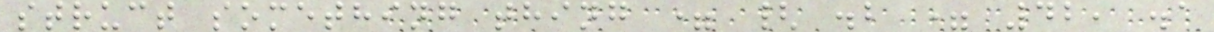struct something thing = { .b = 42, .a
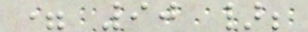= 90 };
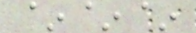~~~
